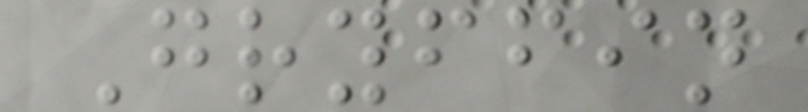Gryffin
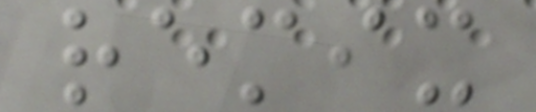remix
